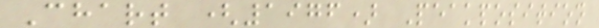Chart (1976) Peakposition
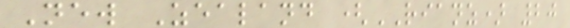New Zealand (RIANZ) 20
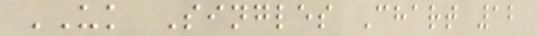UK Singles Chart 12
